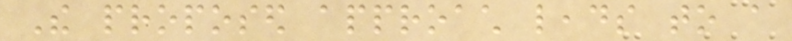The proposed approach leads to a
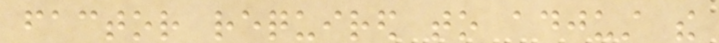factor required to adjust the
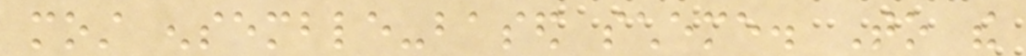most ensemble-based scheme. To the
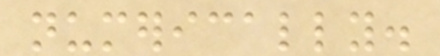numerically.
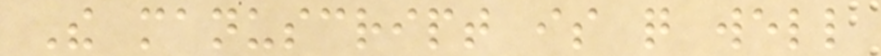The manuscript is quite well
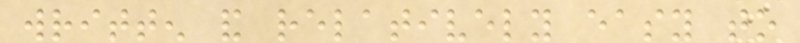written and relatively easy to
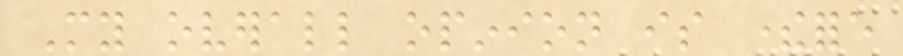My overall opinion is therefore
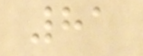81
